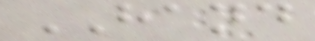HAND
